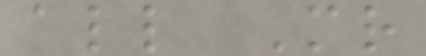all Mr
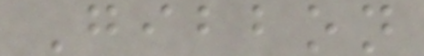Gibbon
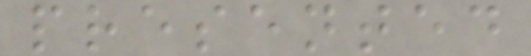presented
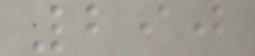290
